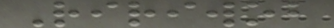Ririwob
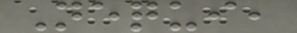Nequi,
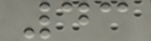43
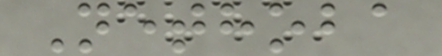Nethoba
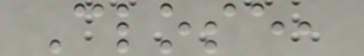Close,
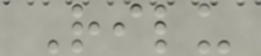Rilu
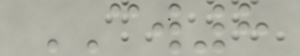CW8
